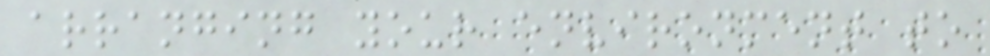arranging your environment to
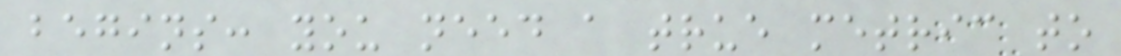begins: you need a true metric to
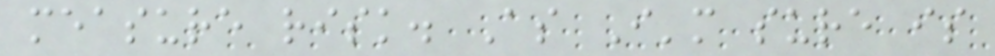measure risk. As I'm sure is
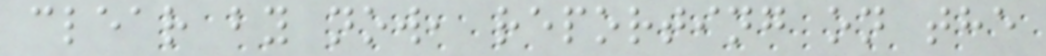clear by now, reporting on the
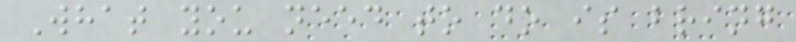What you need to do is bring
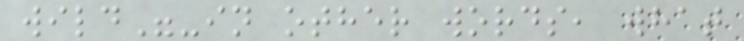wild"-in other words, what
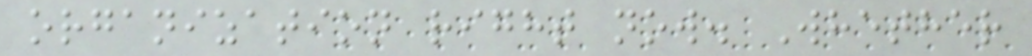organization right now. Whether
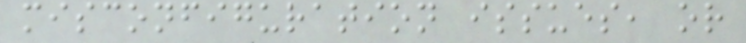misconfiguration issues, or
